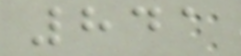841
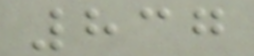837
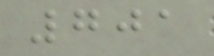701
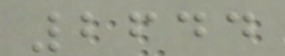2644
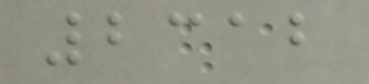2312
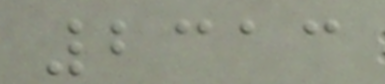2313
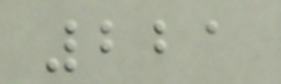221
